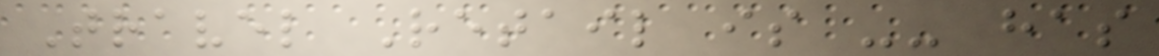Travel Retail is -- has
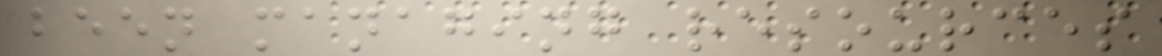been managing resources
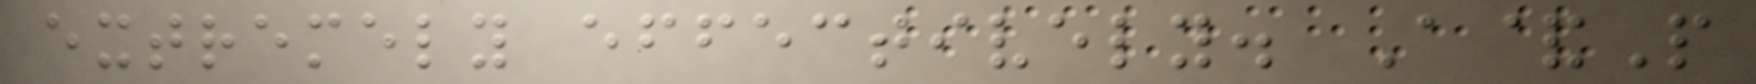extremely effectively. A&P
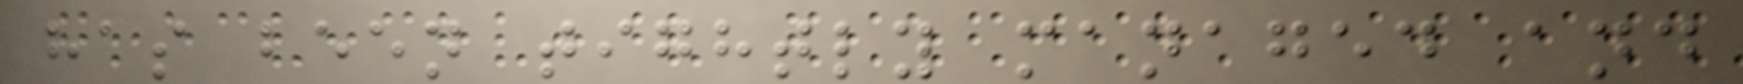has been tightly managed and
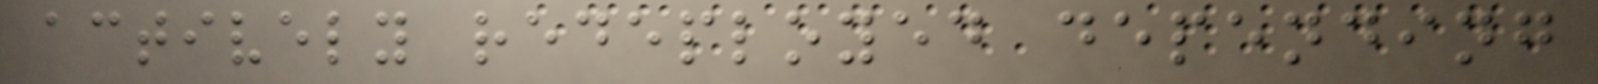actively redeployed depending
